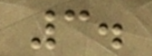3.
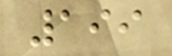199
